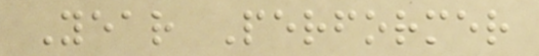Year Performer
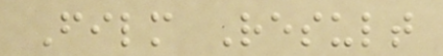Film Result
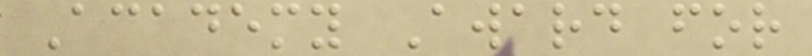Academy Award for
